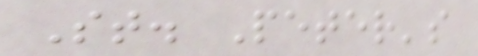St. Peter's
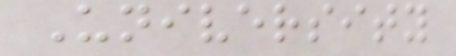University
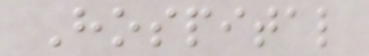Hospital
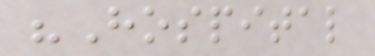"Hospital
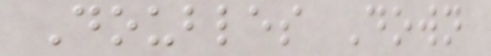Doubles Down
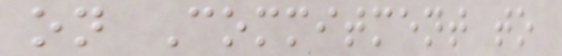on Commitment to
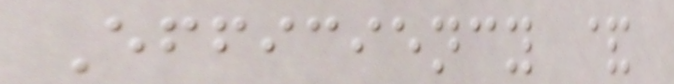Efficiency &
